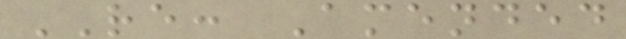RE: Amended
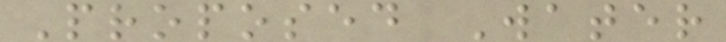Proposed Water
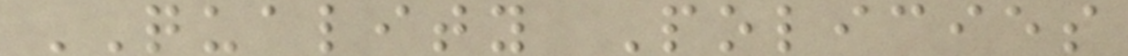QUALITY Policies
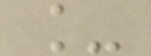_
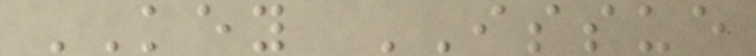KEY ISSUE
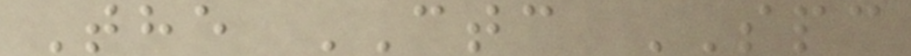The CTC SPC
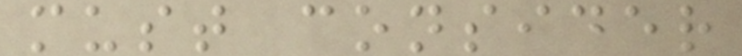must consider
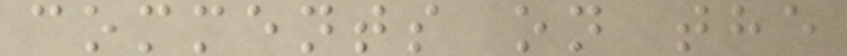comments on the
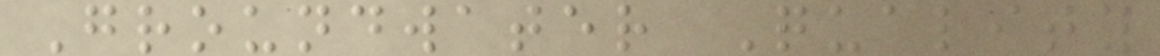Groundwater Quality
